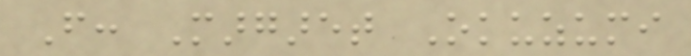From: Margaret Okuzumi
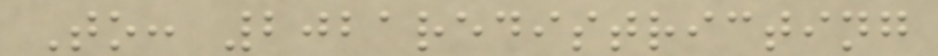To: 2021redistricting
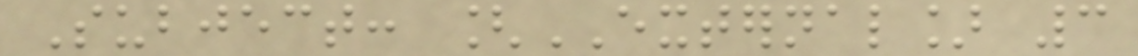Subject: [EXTERNAL] 3
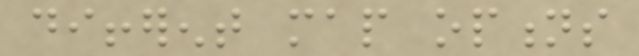different map options
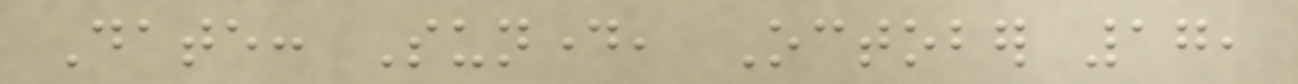Date: Sunday, October 17,
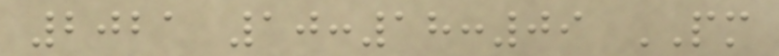2021 10:18:09 PM
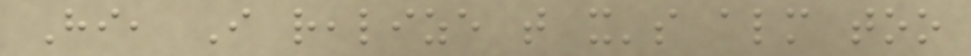Hi, I realize that it's almost too
